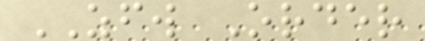ZFW Order
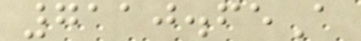7110.65A
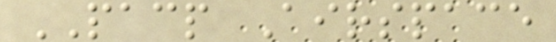PACP Airspace
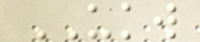UKW
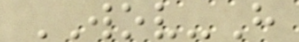WOV-H
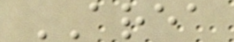AREA
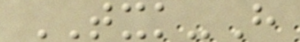TXK-H
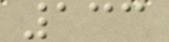133
